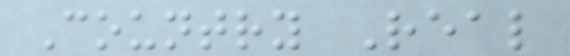Country Real
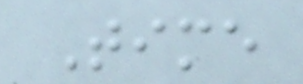Time
